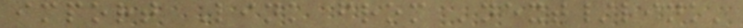import Link from 'next/link'
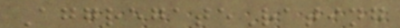AggregateRating
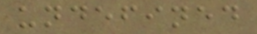undefined
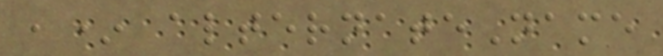,* alternateName
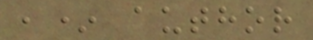,* author
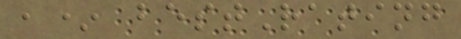,* bestRating
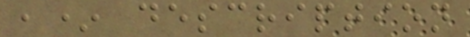,* description
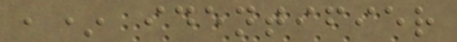,* identifier
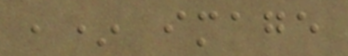,* image
